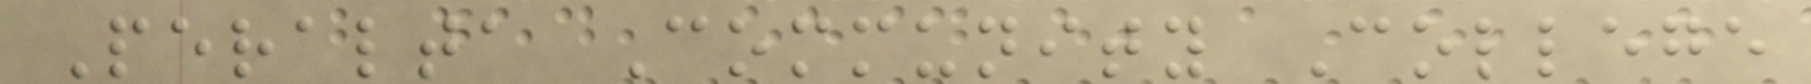Peralta Community College
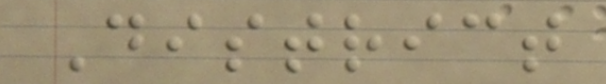District
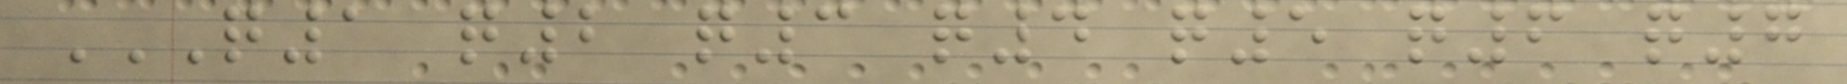Q1 Q2 Q3 Q4 Q5 Q6 Q7
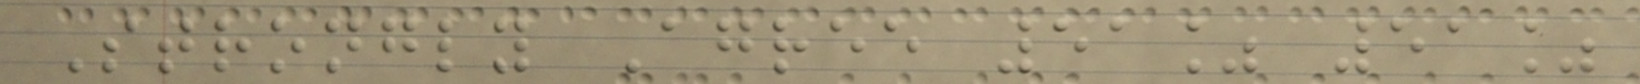Strongly Agree 51% 51%
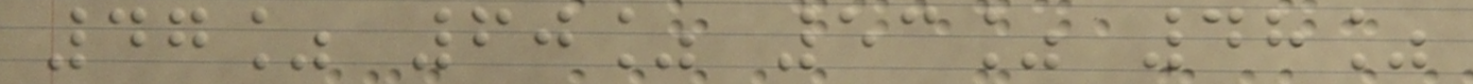47% 60% 53% 48%
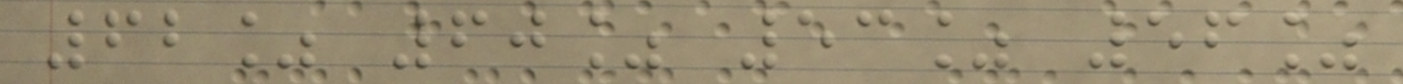62% 60% 53% 56%
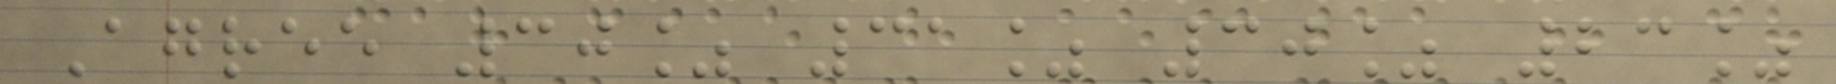Agree 30% 31% 30% 23%
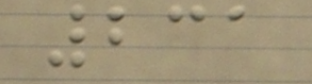231
